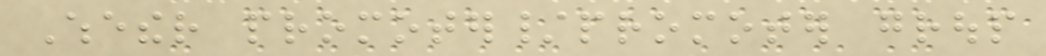Whether promoter/promoter group
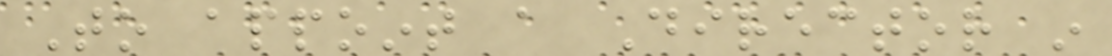To appoint a Director in
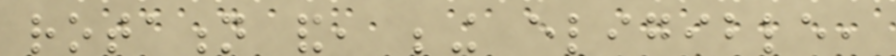rotation and, being eligible,
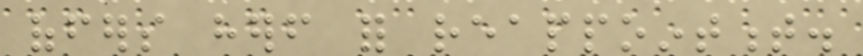offers herself for reappointment.
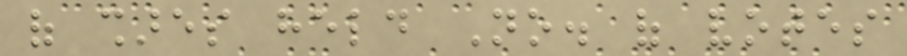of shares held No. of votes
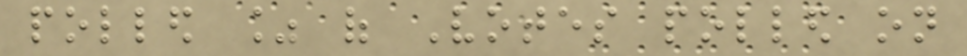polled % of Votes polled on
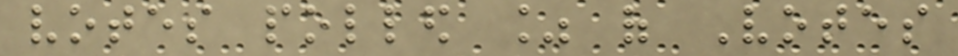votes polled % of Votes
